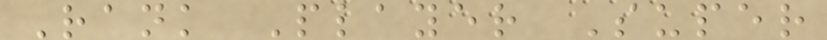Rank Player Super
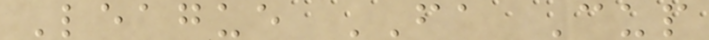League FA Cup
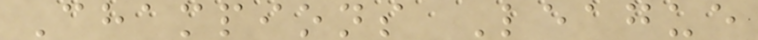Champions League
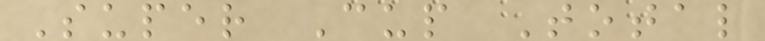Super Cup Total
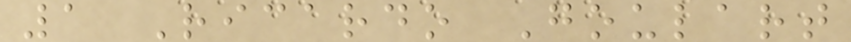1 Ricardo Goulart
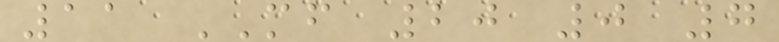11 MF 20 0 7
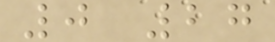0 27
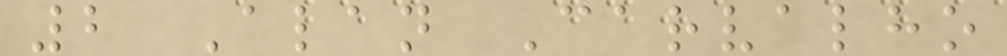2 Alan Carvalho
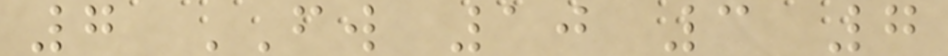7 FW 10 3 7
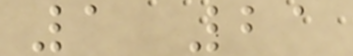1 21
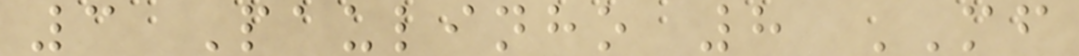3 Paulinho 8 MF
